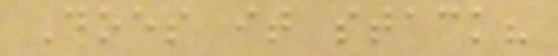Does it stack?
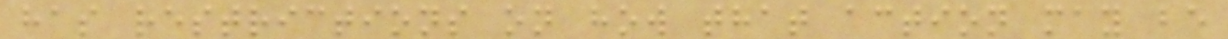has restrictions on how that action may be
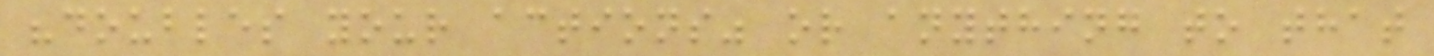"doubles your actions" or anything to that
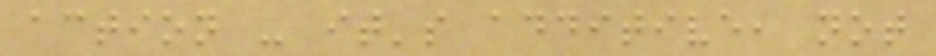action - it's additive, not
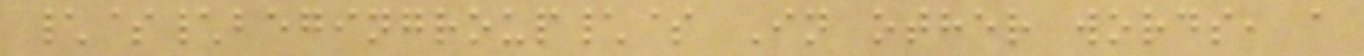\$\begingroup\$ In other words, a
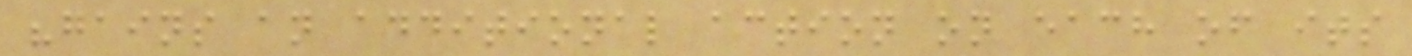"gains an additional action on each of its
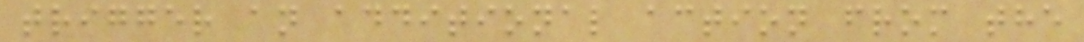trigger an additional action from the
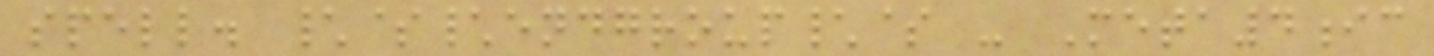spell. \$\endgroup\$ - Meta4ic
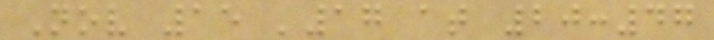Nov 15 '17 at 20:47
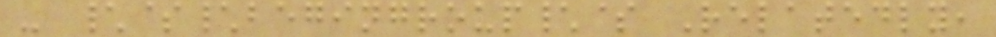- \$\begingroup\$ Relatedly,
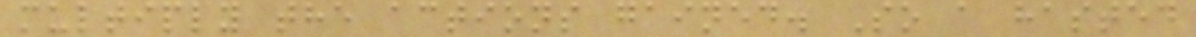multiply the actions gained. So a hasted
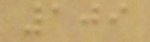109
